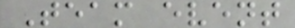Team event
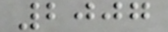2007
